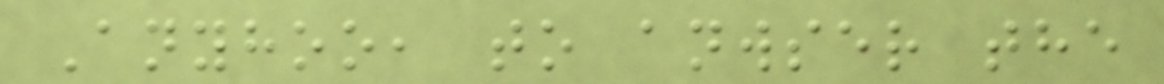Anyhoo, to anwser the
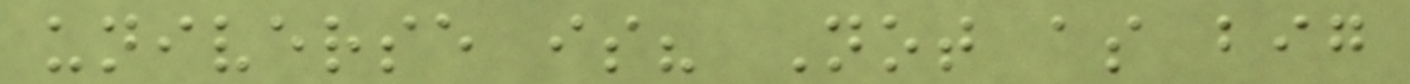universe is? Not as big
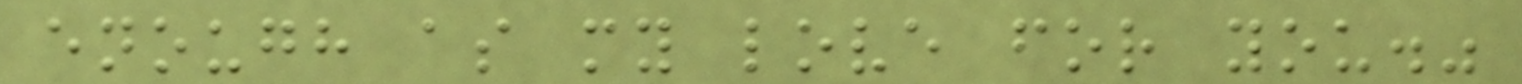enough as my love for you."
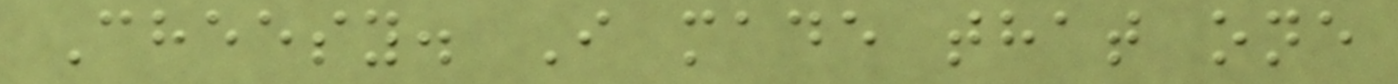Cheesy. I made that one
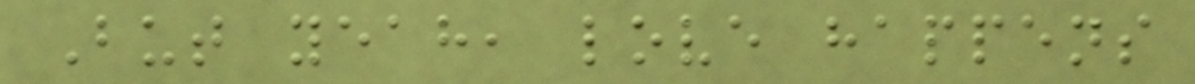But yeah, love happens
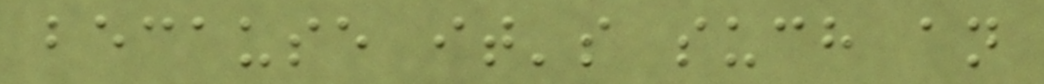because it's such an
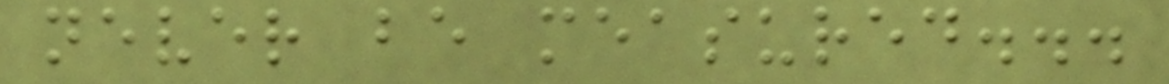never be measured...
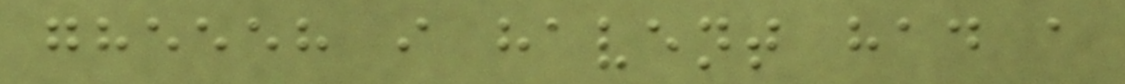gheeeh i havent had a
